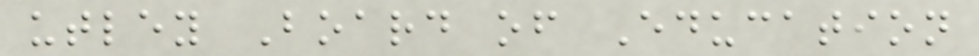utley Board of Education
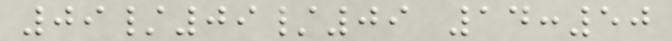09/09/09 14:50
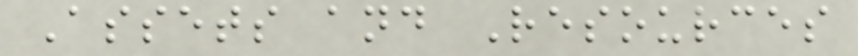Assets and Resources
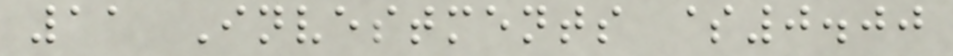11 Investments $0.00
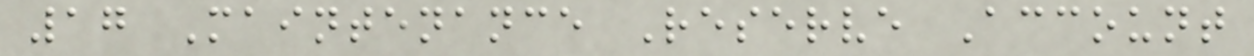17 Maintenance Reserve Account
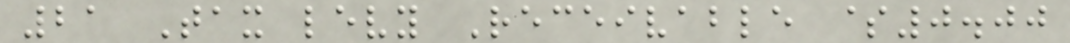21 Tax levy Receivable $0.00
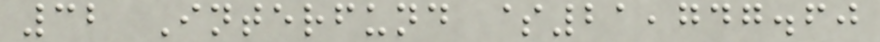32 Interfund $21,747.60
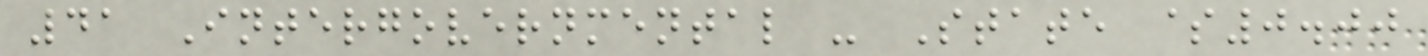41 Intergovernmental - State $0.00
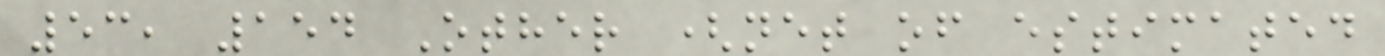53, 154 Other (net of estimated
